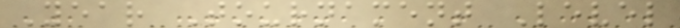Year Tournament Level
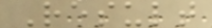Result
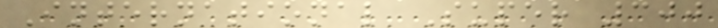International Super 300
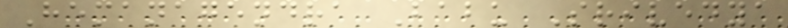Hemanagendra Babu Srivedya
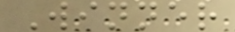Winner
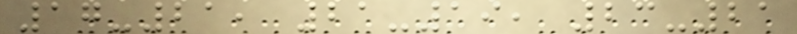17-21, 21-19, 23-21
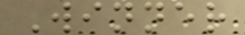Winner
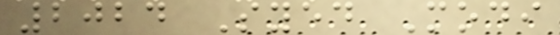2024 Syed Modi
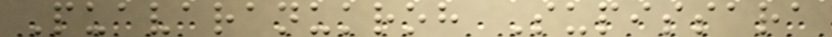Puavaranukroh Supissara
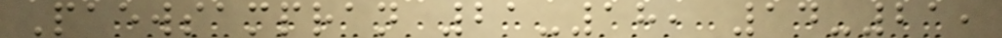Paewsampran 21-18, 14-21,
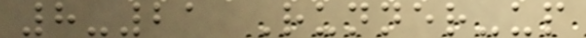8-21 Runner-up
